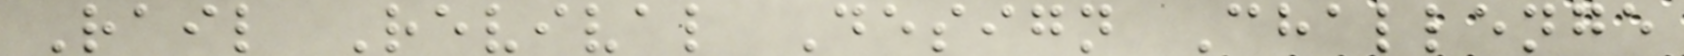Rail Revival Design Challenge
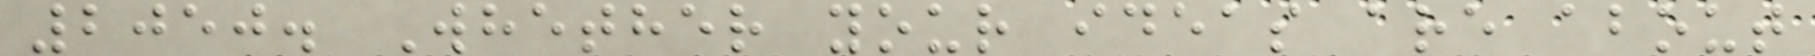2050. Whether your ideas are about
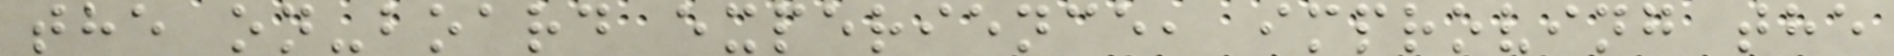the on-board experience, improving the
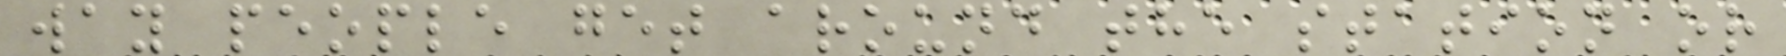way people get around the station or
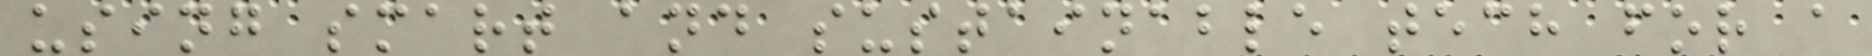using smart and sustainable tech for a
